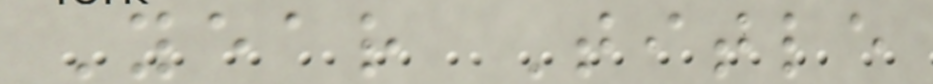Year Title
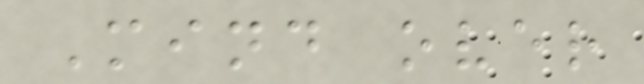Mind over
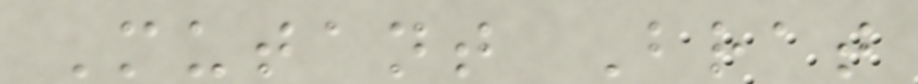Mutant Brat
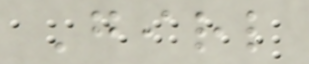Girl
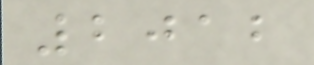2012
